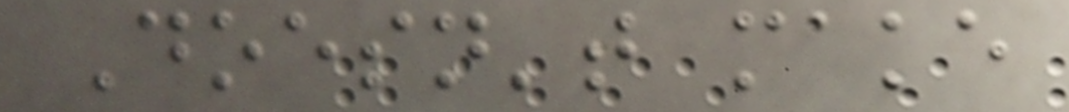Doesn't make
